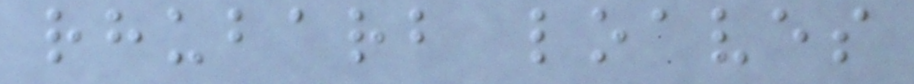rhubarb loaves
